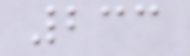233
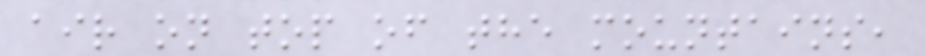air on top of the mountains,
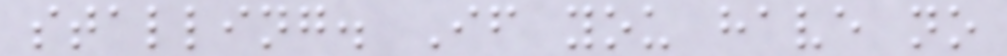stalling. If you have no
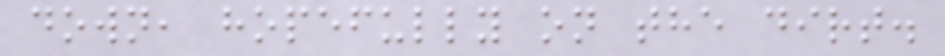down, hopefully on the dirt.
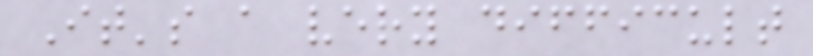It's a very difficult
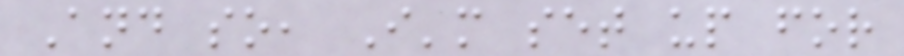And so, I'm set up for
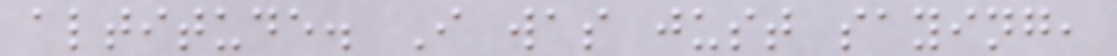altitude. I was just saying,
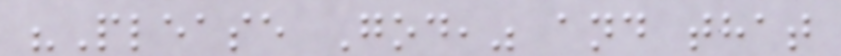"Please God," and that
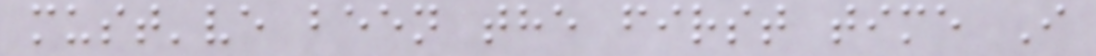must've been the first time I
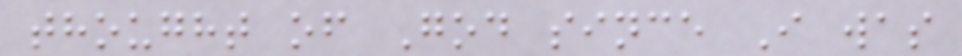thought of God since I was
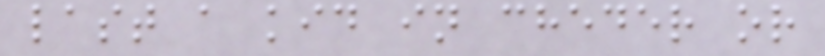last a kid in cheder or
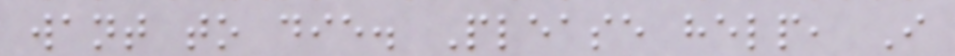want to die. Please help, I
